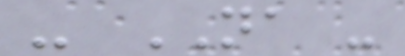- NA -
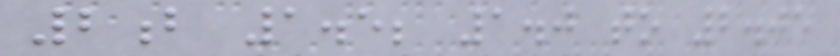2b 1.5; 1.0 to 2.05
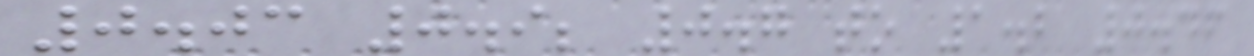0.03 0.9; 0.7 to 1.2 0.46
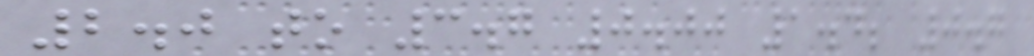2.0 to 3.7 0.00 1.4; 0.7
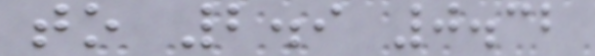to 2.9 0.32
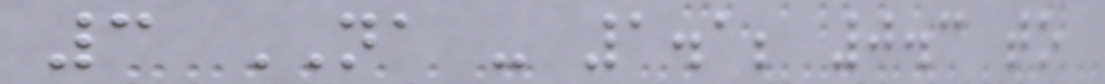3 NA - 1.1; 0.3 to
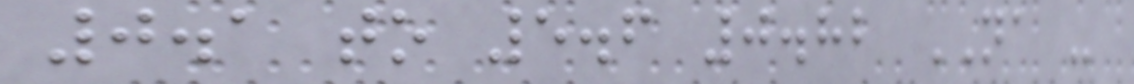0.1 to 5.6 0.82 NA -
